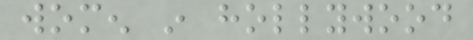women in hollywood
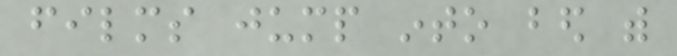films jump into bed with
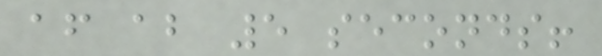after about 5 seconds!
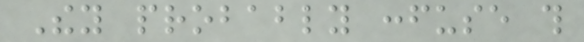They probably confuse this
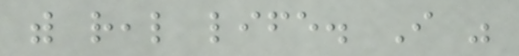with real life. I was
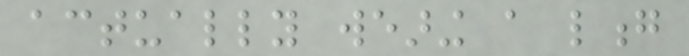actually wearing a long
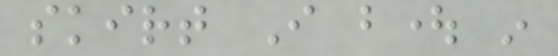skirt I bought in
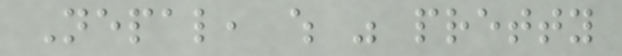Nepal, which was pretty
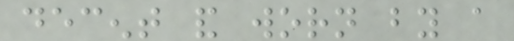decent and worn by a
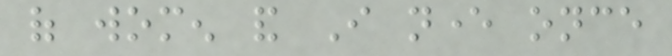of women and I never once
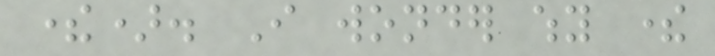there). I wonder why there
